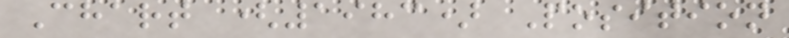Chart (1983) Position
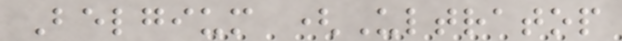Belgium (Ultratop
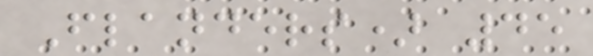Flanders) 45
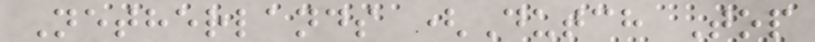Netherlands (Dutch Top
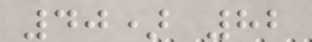40) 82
